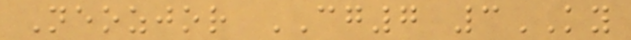Neozjor CG7 3KY
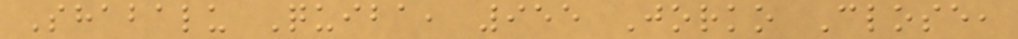Shabalu Quiba, 955 Jorko Close,
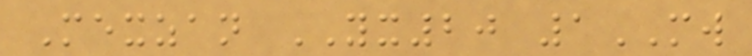Mexzan YX20 1MW
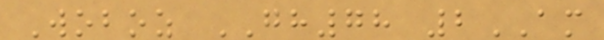Woboz GH78 2AM
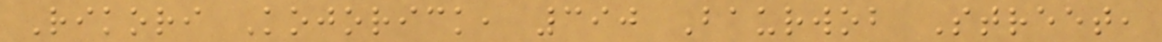Rikori Kojorick, 390 Baurwob Street,
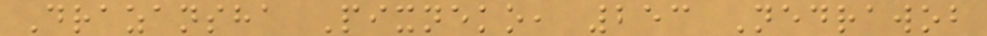Drazansha Pixneko, 253 Nedrawob
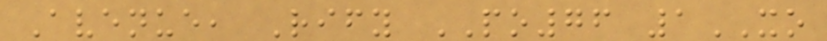Avenue, Rify PO76 1XO
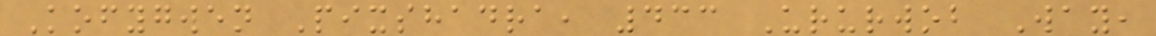Kofygwen Pixshadra, 433 Ururwob Way,
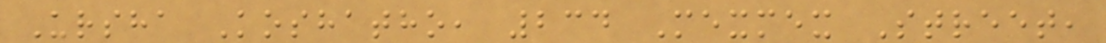Ursha Koshatho, 234 Mexmex Street,
